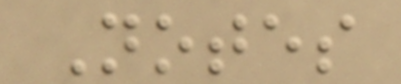Notes
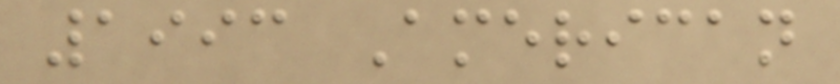1993 American
